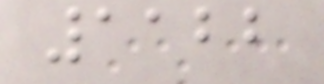1122
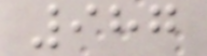987
